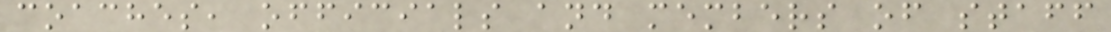coaches, officials and members of staff
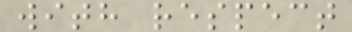with respect
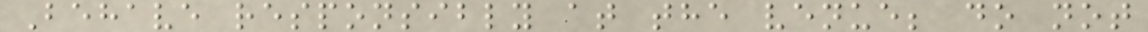Behave responsibly at the venue; do not
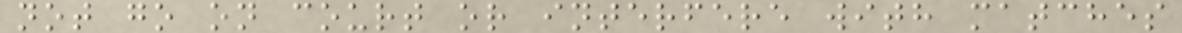not go on court or interfere with matches
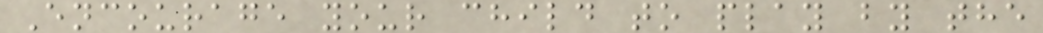Encourage your child to play by the
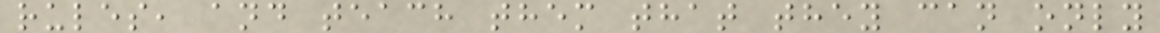rules, and teach them that they can only
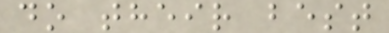do their best
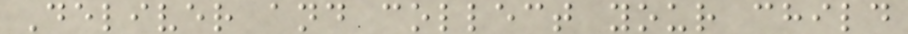Deliver and collect your child
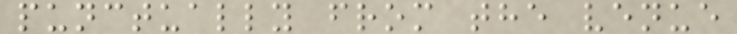punctually from the venue
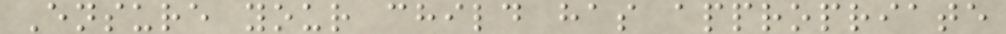Ensure your child has appropriate
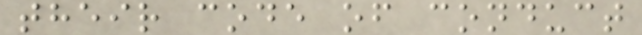their code of conduct
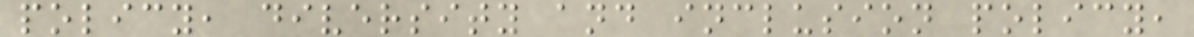policy, diversity and inclusion policy,
